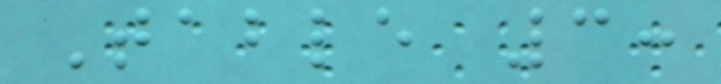Table 3:
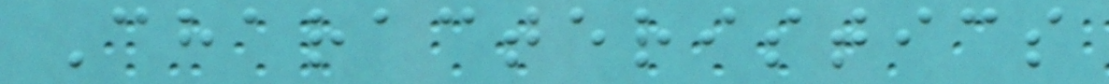Characteristics
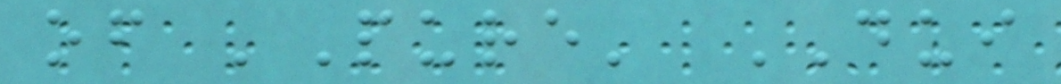of 'Pure' DUI
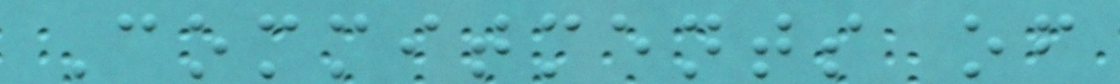Commitments of
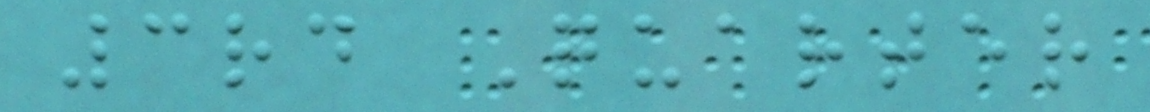3rd Quarter
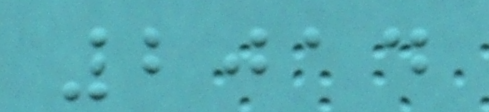2014
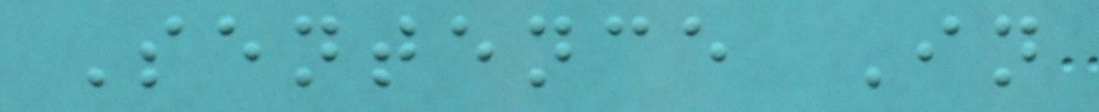Sentence In
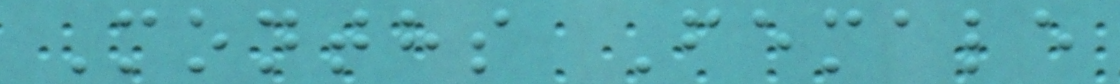Months Female
